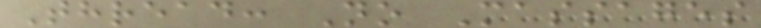Thread: No Massages
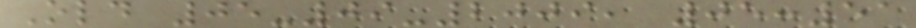Old 05-09-2009, 05:51
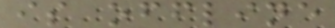is offline
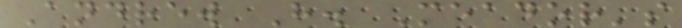Andrew H. Meador's
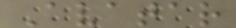Avatar
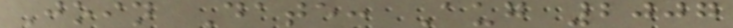Join Date: Aug 2007
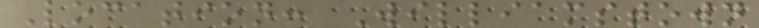Location: Williamstown
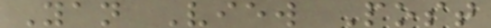Yan View Post
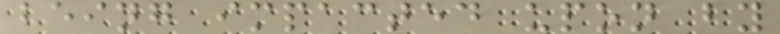being impacted upon by
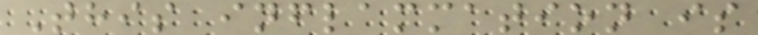This inflammation is
